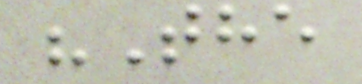"The
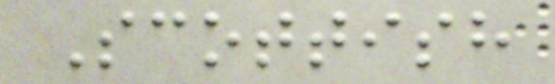Scottish
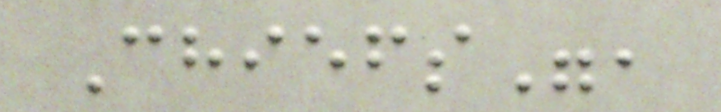Chiefs",
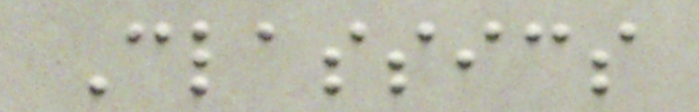Classics
